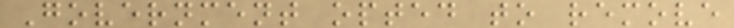Government opted to remove
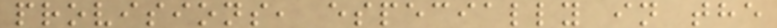provisions, especially in the
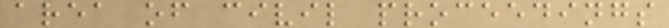area of civil proceedings
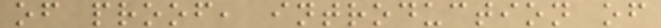of proof, introduction of
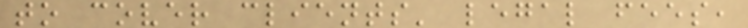to cover clients' legal fees,
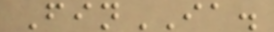FinIA.
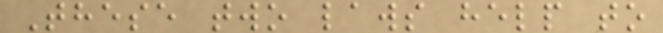These two laws help to
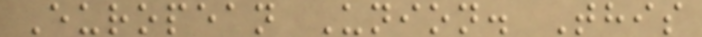European Union. This
